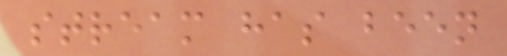stream has been
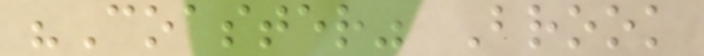"Coaster" Brook
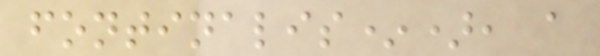fontinalis*), a
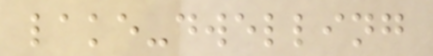lake-dwelling
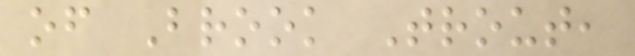of Brook Trout,
